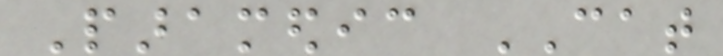Paramedic CAT
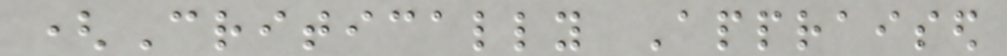(Critically Appraised
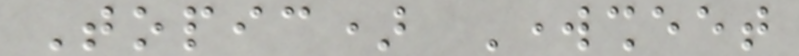Topic) Worksheet
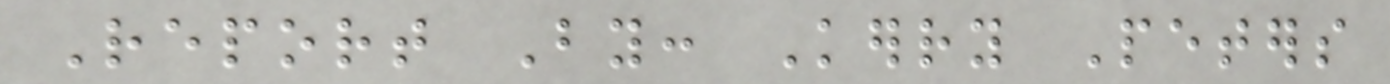Report By: Kerry Peters
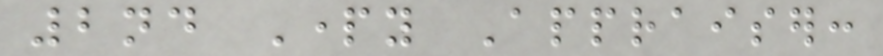2nd Party Appraiser:
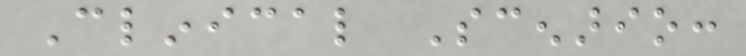Clinical Scenario:
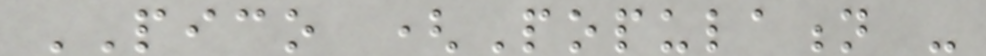PICO (Population -
